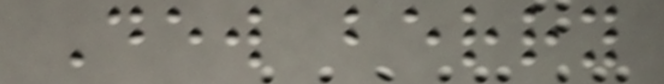Dew berry
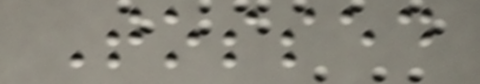Tossed
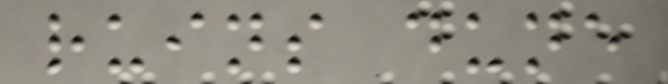ruins dune
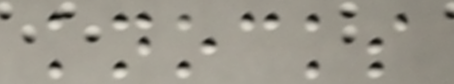knocks
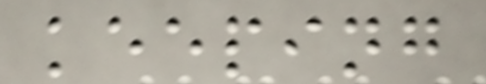keeping
